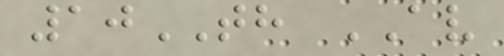10TH AV
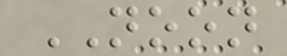NOON
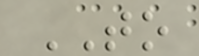TO
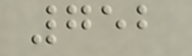752
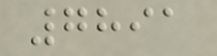7891
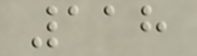118
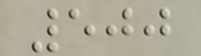500
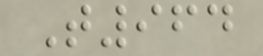T964
